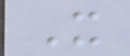It
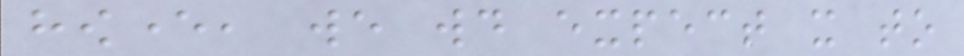however, we would expect it to
